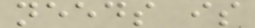needs is
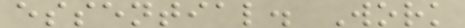essential. Work
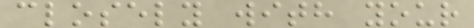closely with your
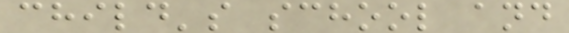child's school and
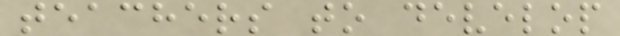teachers to develop
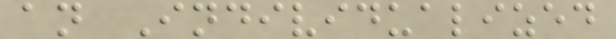an Individualized
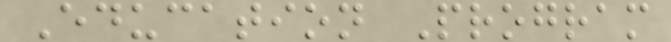Education Program
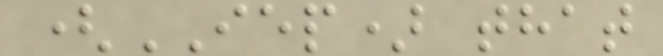(IEP) that
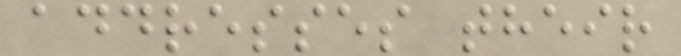addresses their
